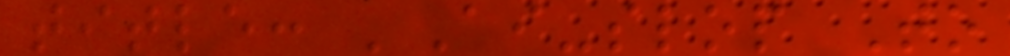title: 'Ai-slop To
